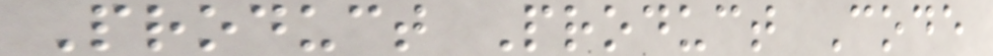Product Product Code
